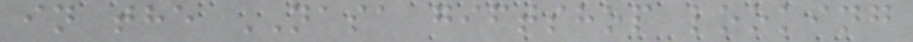in the NASA giftshop looking
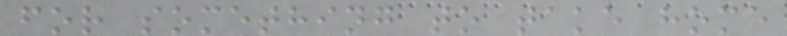for something to take home
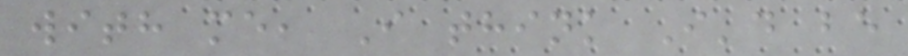with me, I think I'd be
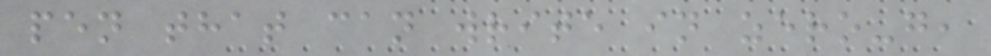pen that can write in zero-g,
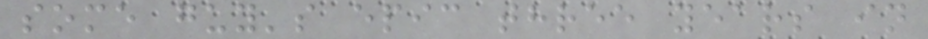some guy's epic three years in
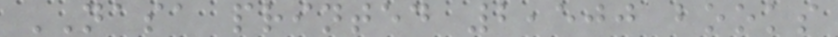NASA printed 2,500 books
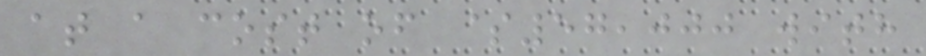at a cost of $57,000 with
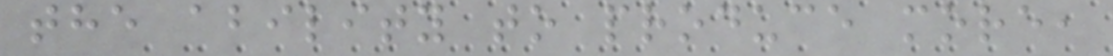the ability to produce more,
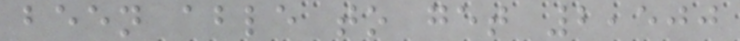been able to get 2,500
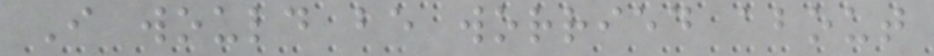I would be worried about
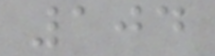104
